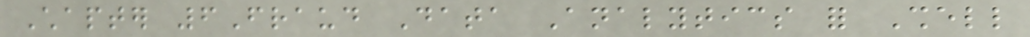Chapter 6Fraud Data Analytics for Shell
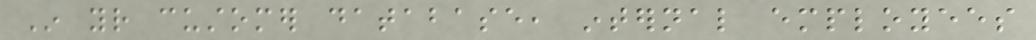In your customer database, internal employees
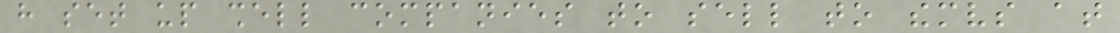have set up shell companies to sell to themselves at
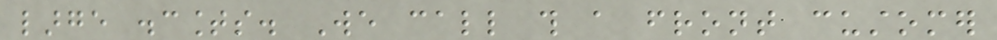large discounts. We call this a front customer
